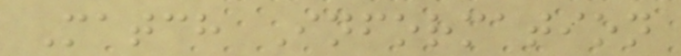Match Information
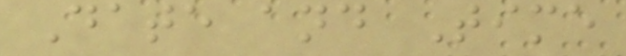Date and Time
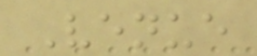Venue
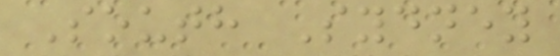South Sydney
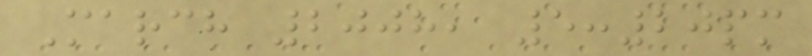March 2008, 5:20pm
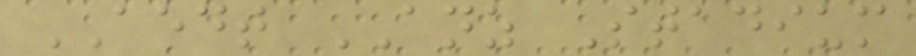AEDT ANZ Stadium
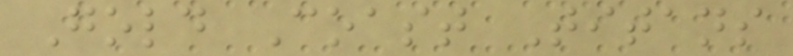Gold Coast Titans
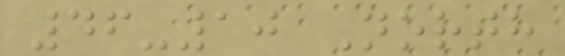46-10 North
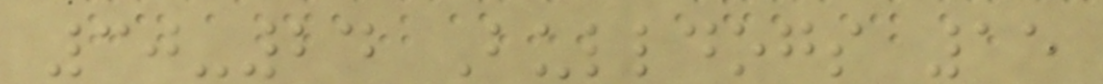30-24 Bulldogs 15
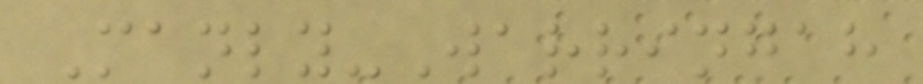Manly-Warringah
